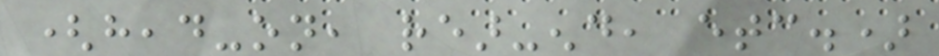(head-on, rear-end, etc.)
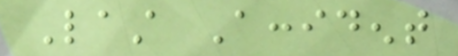Last Accident
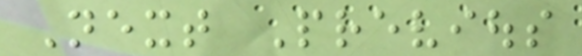Next Previous
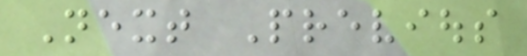Next Previous
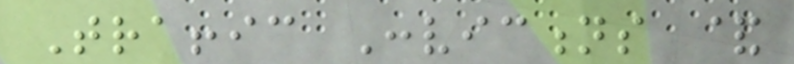Traffic Convictions &
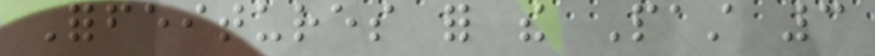Forfeitures for the Past 3
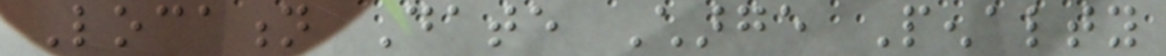Location Date Charge Penalty
